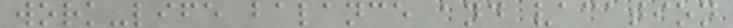work-life balance and vacation
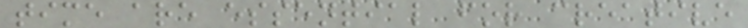time are essential for creative
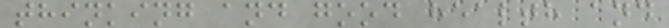thinking and good health and
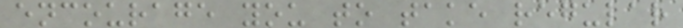encourage you to take regular
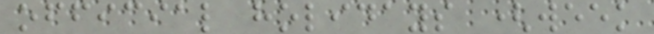official holidays (week
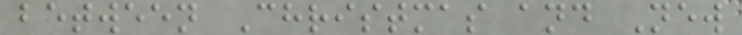between Christmas and New
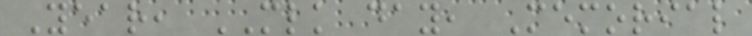Year, MLK day, Memorial
